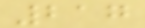217
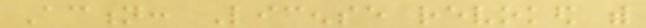Action: License revoked with
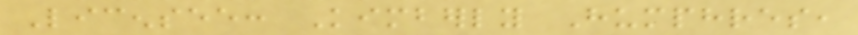Licensee: Kimberly Humphres,
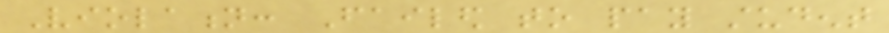Violation: Failed to pay student
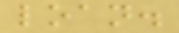loan.
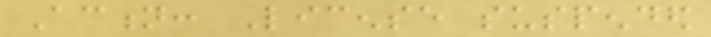Action: License suspended
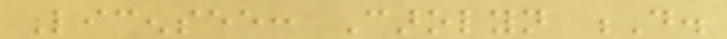Licensee: Carolyn D.
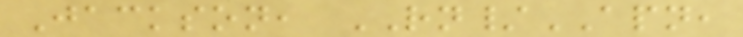Jackson, RN/APN,
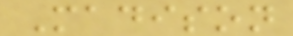Madison
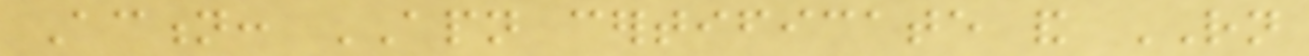Action: APN certificate and RN
